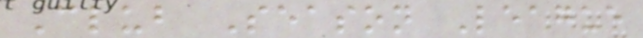Club Season League
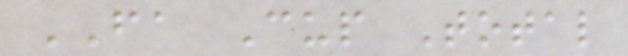FA Cup Total
